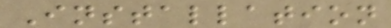Installation
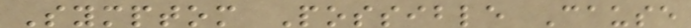Symptom Possible Cause
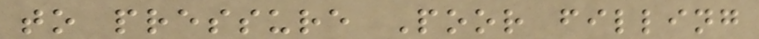to pressure Poor filling
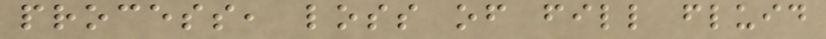process, loss of fill fluid
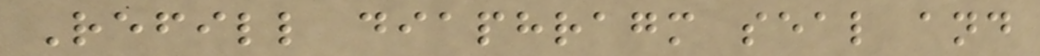Refill diaphragm seal and
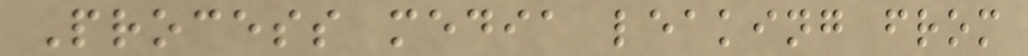Process media leaking from
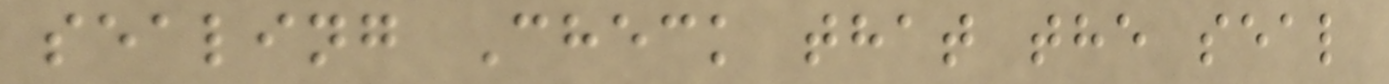sealing Check that the seal
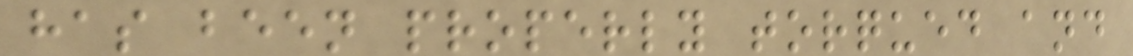has been properly torqued and
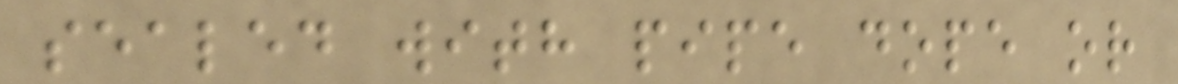sealed with pipe dope or
